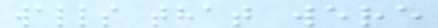walls that were
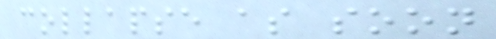collapse as soon
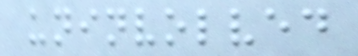uninvolved
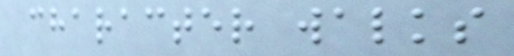character walks
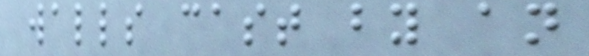walls cast by an
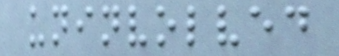uninvolved
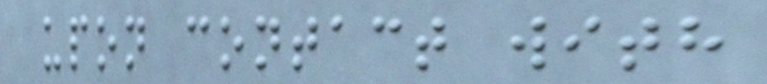upon contact with
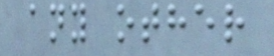any other
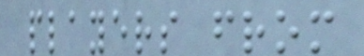players from
